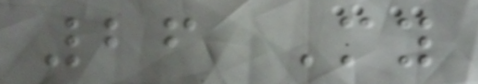26 My
